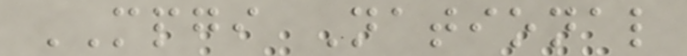MPGI National
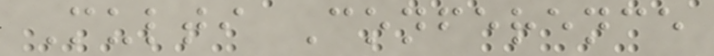Multi Conference
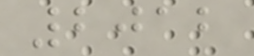2012
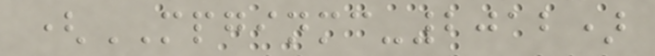(MPGINMC-2012)
